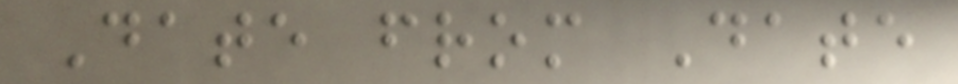Date from Date
